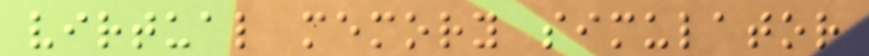virtual memory simulator
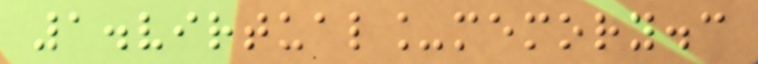1.virtual_memory.c
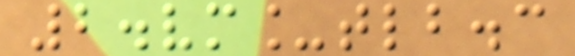2.vm_tlb.c
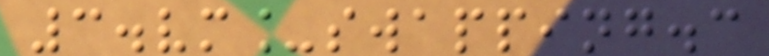3.vm_swapping.c
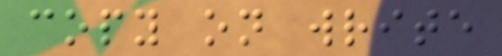copy on write
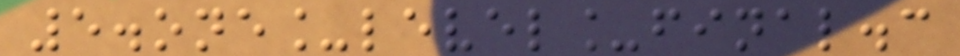5.one_level_final.c
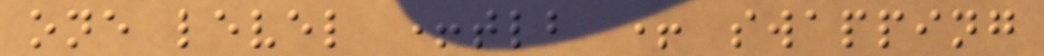one level +tlb + swapping
